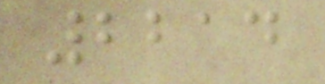2214
